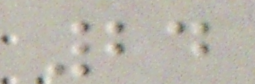24
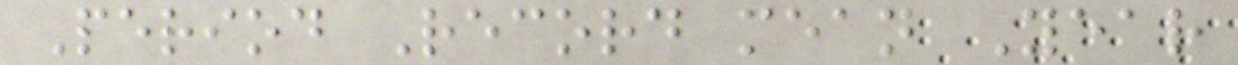Period Record mean Year
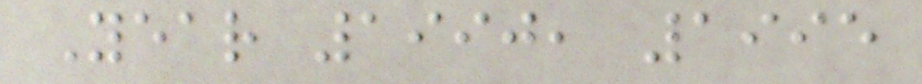Year 1990, 1995
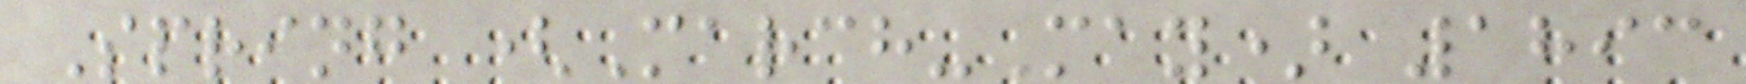Spring (March-May) 1893
